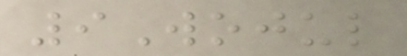9Wojul
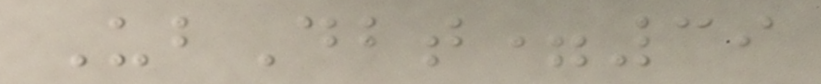UbDbt=39
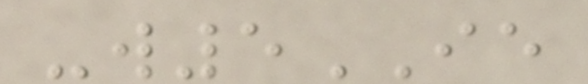-w5IE
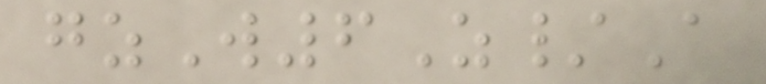gzW6Z/A
